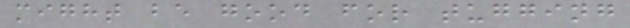might be good for tugging
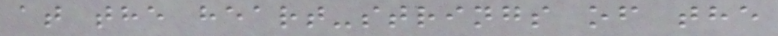at the heart-strings of the
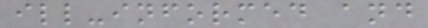ill-informed and
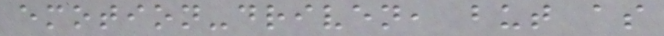emotion-driven, but as
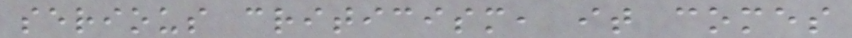serious criticism, it comes
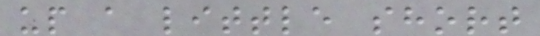up a little short
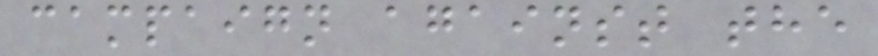campaign against the
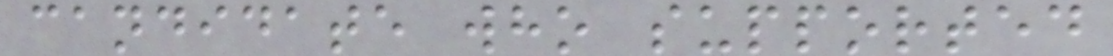candidate who supported
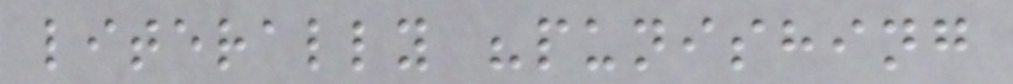literally "punishing
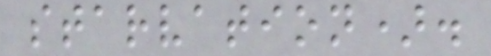starvation).
